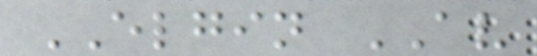ELGIN AV
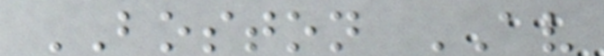BOSTON AV
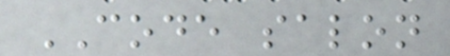CODE salon
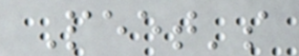Peet's
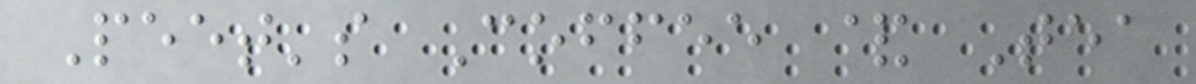Peet's Coffee & Tea
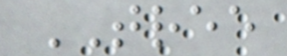TREE
